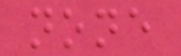none
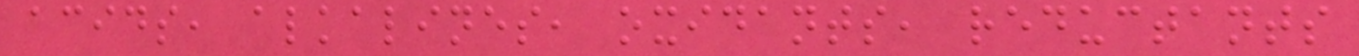acids, alkalines, oxidants, reductants
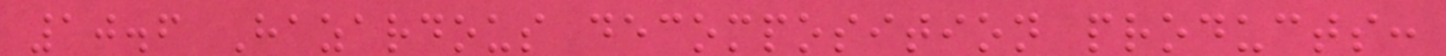10.6 Hazardous decomposition products:
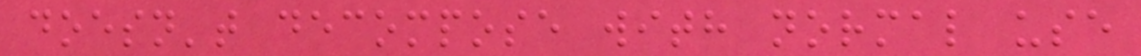doesn't decompose with normal use
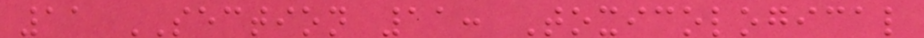11 SECTION 11: Toxicological
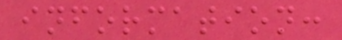information:
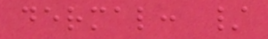dermal: /
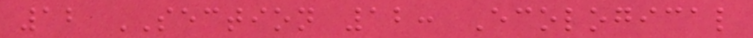12 SECTION 12: Ecological
